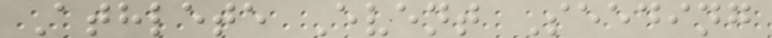Athlete Event Seeding
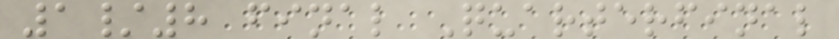1/8 final Quarterfinal
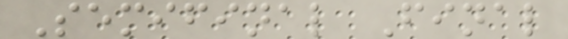Semifinal Final
